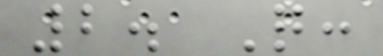2. Q:
